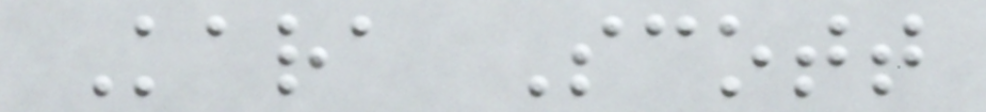Kara Scott
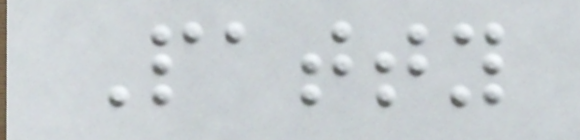Patty
